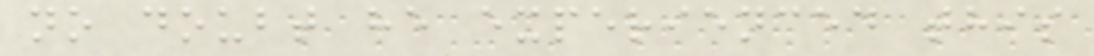no doubt he experienced this
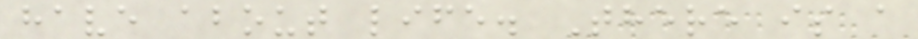have about life. There is a
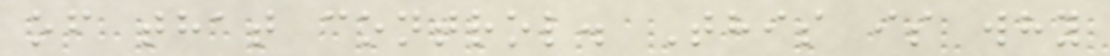of that control. This is why
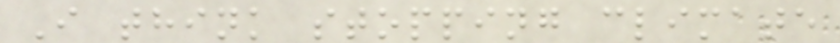I think stopping climate
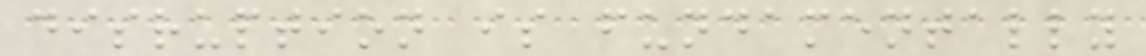disruption is fundamentally
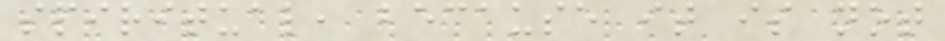spiritual, because it is not
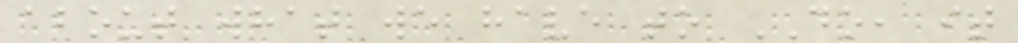about what we have to DO, it
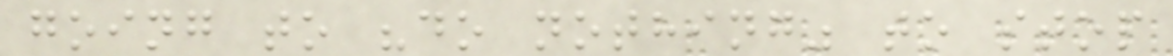going to "do nothing" to stop
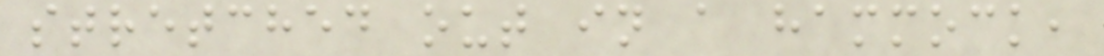stretched out in a hammock,
